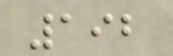192
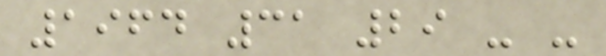1964 31 29 - -
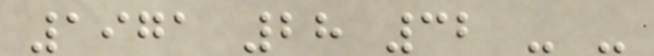1971 28 32 - -
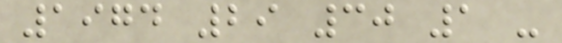1974 29 30 1 -
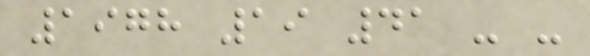1978 19 41 - -
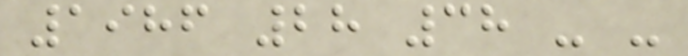1986 28 38 - -
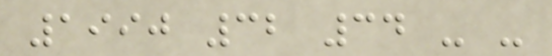1990 32 34 - -
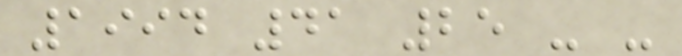1994 41 25 - -
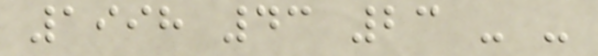1998 43 23 - -
